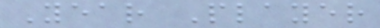Year Player
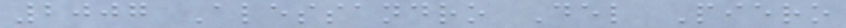2007 Alessandro Del Piero
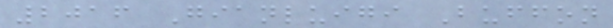2016 Gianluigi Buffon
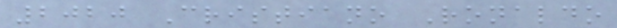2020 Cristiano Ronaldo
